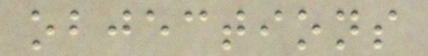objections
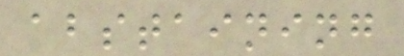abstaining
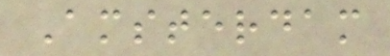Amsterdam
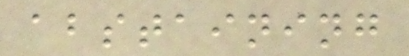abstaining
